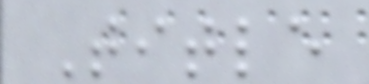Title
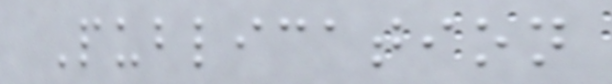Publication
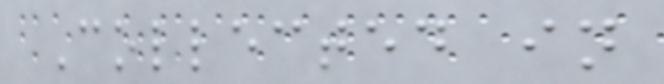Collected in
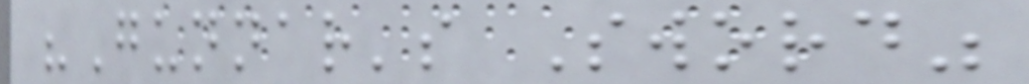"Gunnar's Sword"
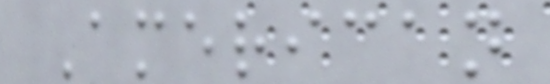American
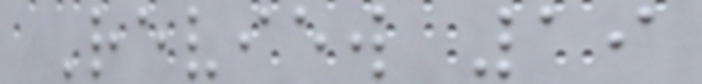Review 19
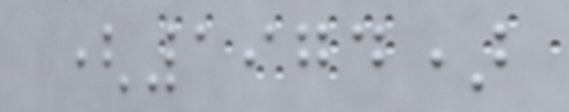(1974)
